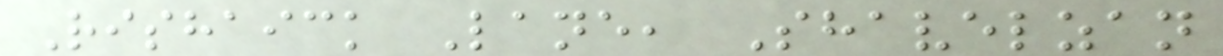Rishaick Lane, Shavelzan
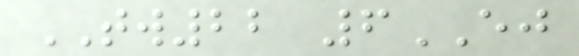TW22 6EJ
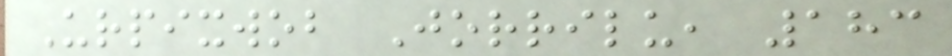Urpixwob Jorrilu, 183
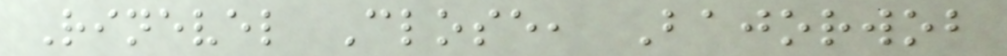Rinevel Close, Bajorwob
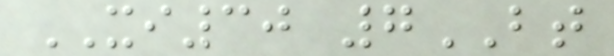XI30 7BT
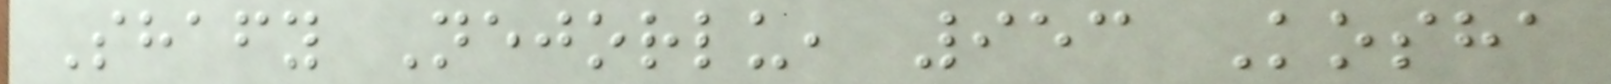Shafy Nejorlu, 953 Kosha
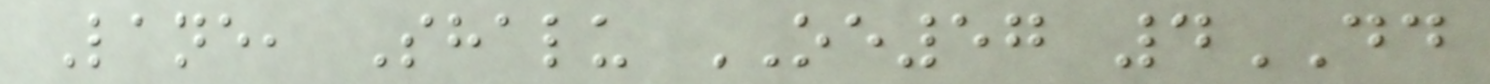Lane, Shalu OE57 4DD
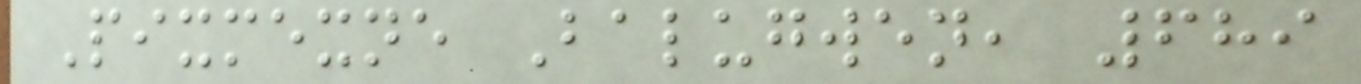Pixmexne Balugwen, 689
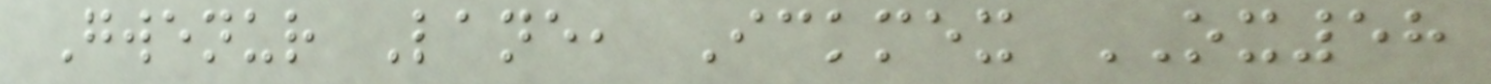Gwenur Lane, Ickmex OX58
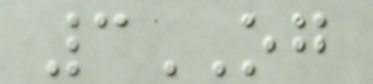3OG
